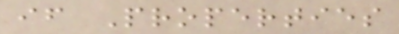if Properties
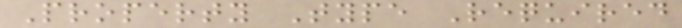Property Type Required
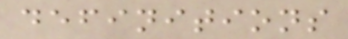definitions
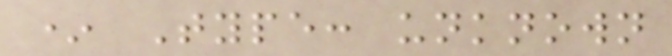* Type: unknown
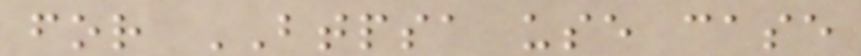for BTPSA use case
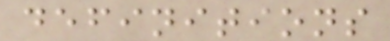definitions
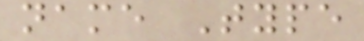name Type
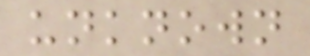unknown
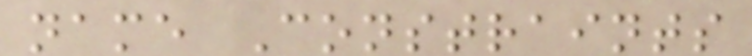name Constraints
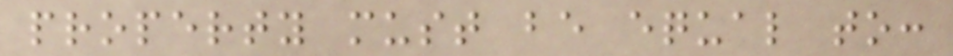property must be equal to:
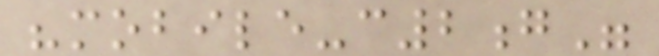"mobile-c2g"
